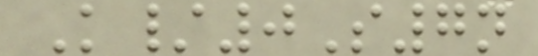K/0S7n
